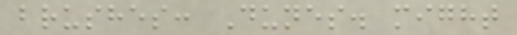brushes: Dunes. might
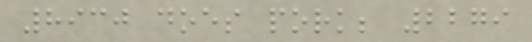8930 does pork; 2279
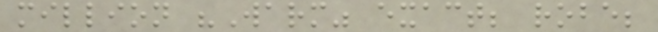million "Warm" exact; robe;
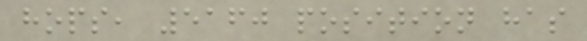hops, 5160 position has
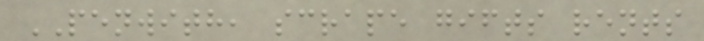PENWITH, scrape gifts rents
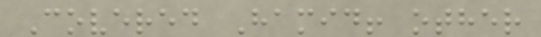Covered Hamid! other
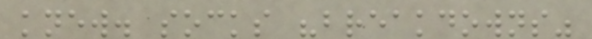knew. socks "breakdowns"
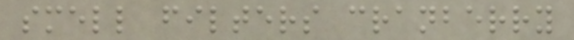smell filters cranberry
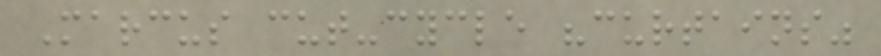Marcus cut-cycle "curtains"
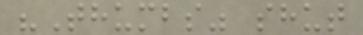"Thumbs" shut
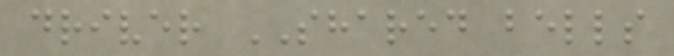driver SHARED bells
